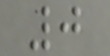0
